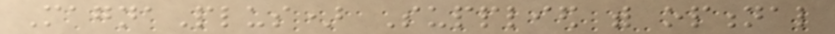MagnaPlus) Supplied with optional
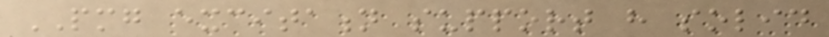PMG excitation support have solid
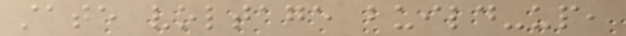state voltage build-up,
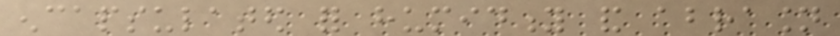encapsulated for humidity and abrasion
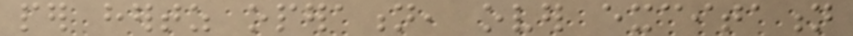per hertz operation, over excitation
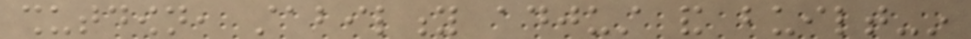shutdown, stability adjust and built-in
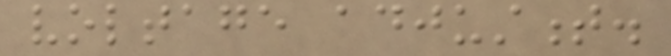voltage adjustment.
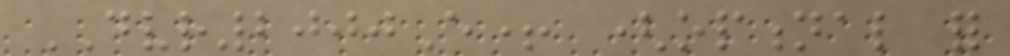DVR2000E+ (optional for
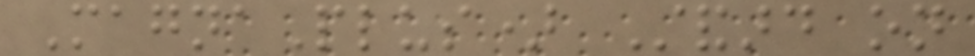MagnaPlus) Standard on
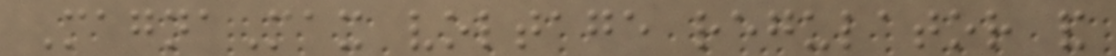MagnaMax voltage regulator and
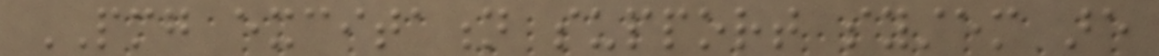PMG excitation support system are
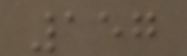157
